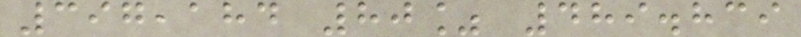397,184 80% 489.839
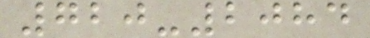720-2084
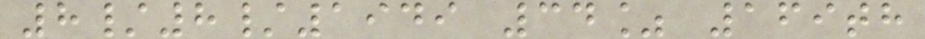8/8/1949 34% 169th
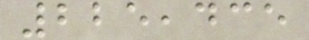225,435
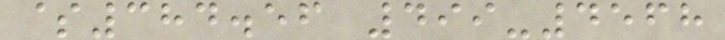$384.56 499-4568
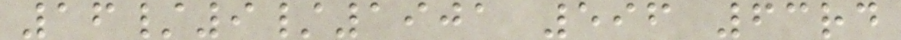16/9/1901 596 63rd
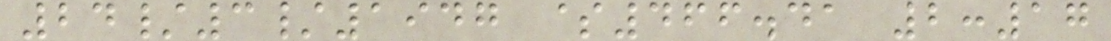24/3/1947 $466.41 2:17
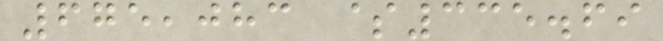675,083 $335.69
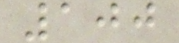100
